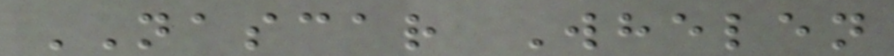NASCAR Whelen
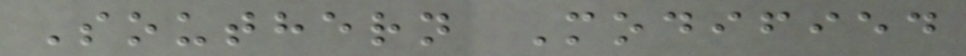Southern Modified
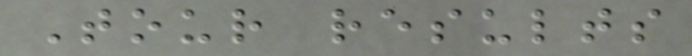Tour results
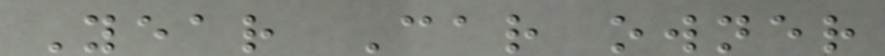Year Car owner
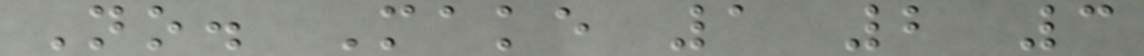No. Make 1 2 3
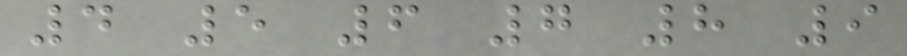4 5 6 7 8 9
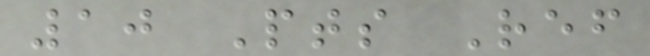10 Pts Ref
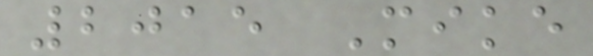2015 Mike
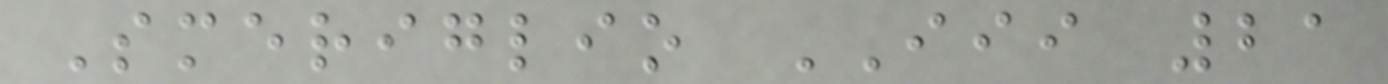Smeriglio III 21
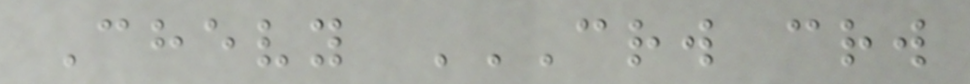Chevy CRW CRW
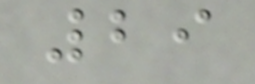29
